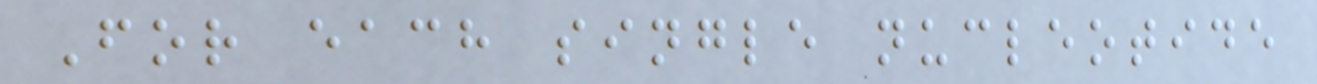For each single nucleotide
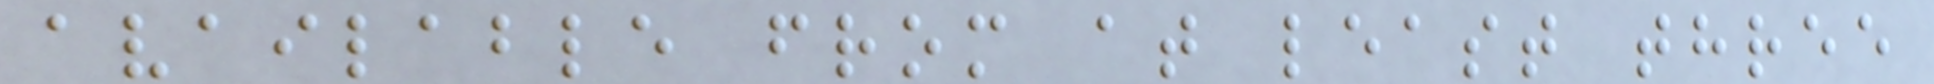available from at least three
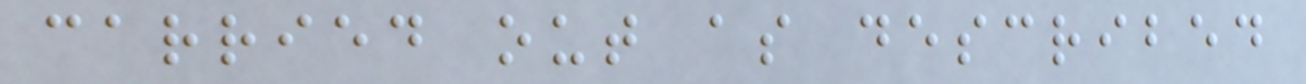carried out as described
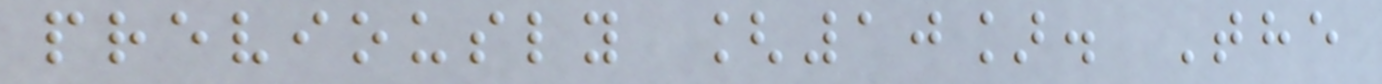previously [10]. The
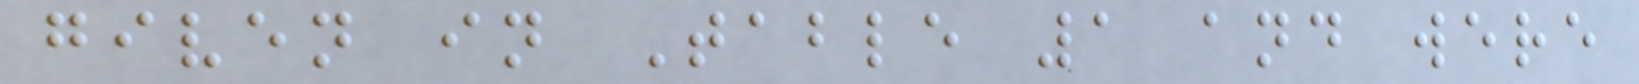given in Table 1 and were
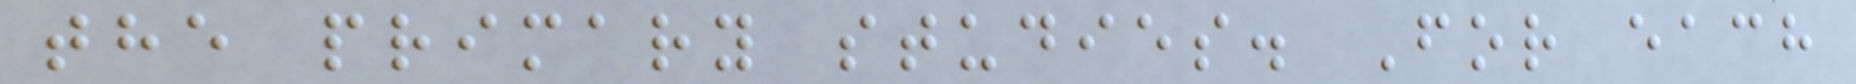the primary studies. For each
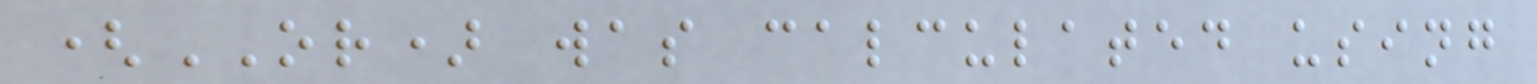(OR) was calculated using
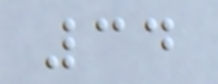34
